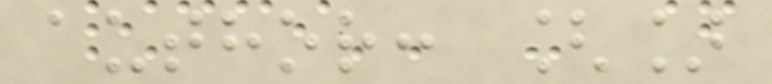author: []
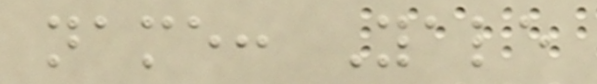name: Yale
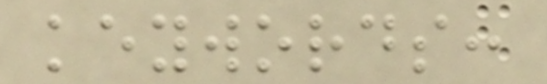keywords:
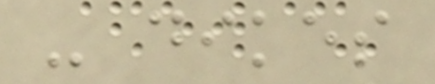- dikes
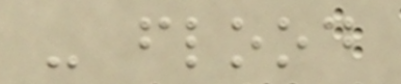- flood
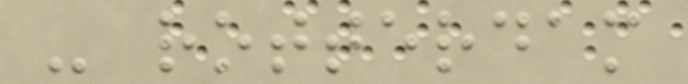- rotterdam
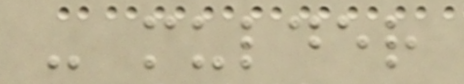- mulder
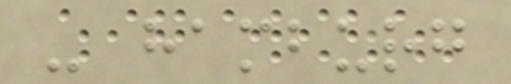- hamburg
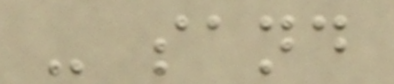- sand
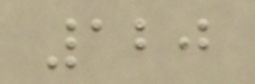120
